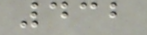432
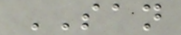SAN
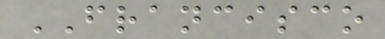FRANCISCO
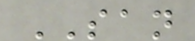SAN
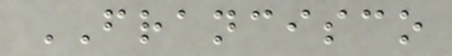FRANCISCO
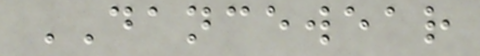DANCEWEAR
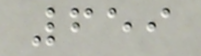659
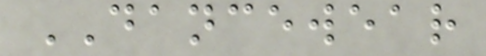DANCEWEAR
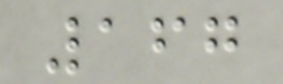167
